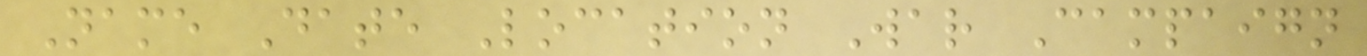Name Date Location War Campaign
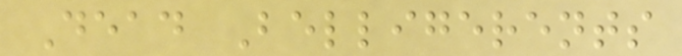Dead Belligerents
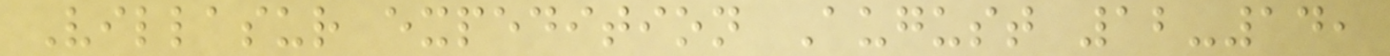Villasur expedition August 12-14,
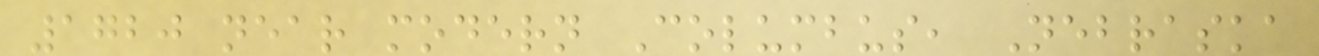1720 near modern Columbus, Nebraska
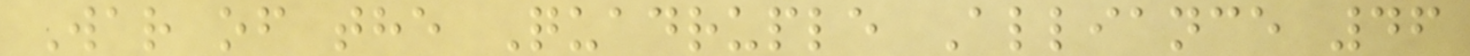War of the Quadruple Alliance 46
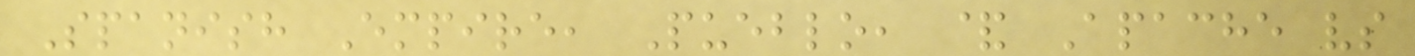Spanish Empire, Pueblo, & Apache vs
